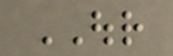OUR
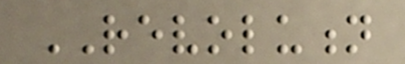REVOLUTION
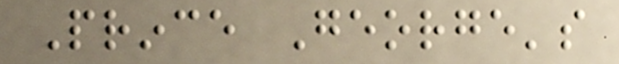Prince George's
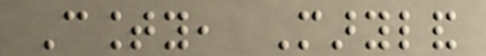County, Maryland
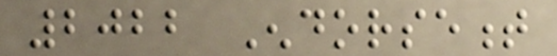2022 Endorsement
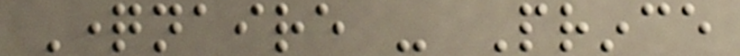Questionnaire - Prince
